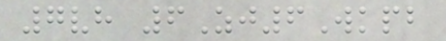7vh 6Zj6Wkpb
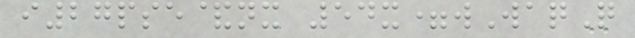i27pse&nx 54x=wWaqQ
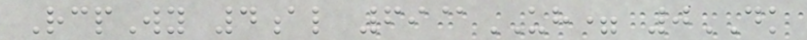RcpWy 4al 69@UH= 0DK
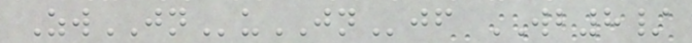ZwJNuJNjf WB8/
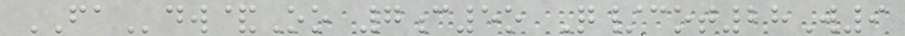FAdw&Oo 7c5o Q/cot28W9
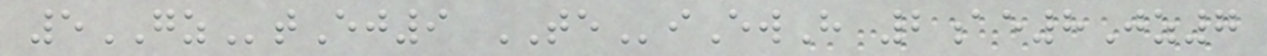5GZtEj9 TEiEwH 2ae8Jz7
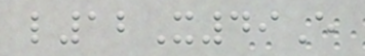l12X49E
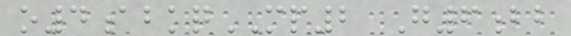o4abkqMP2 G6bb
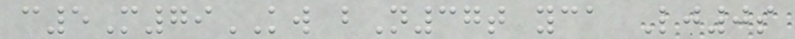c5M79KW bN37t yca Lj0s
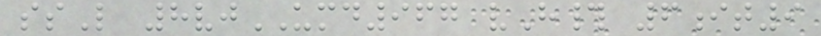ssL 8vjUMD967 vH# 6it9
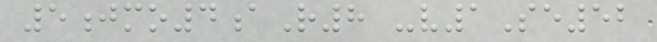5jmo4aR8 -v1Se52
